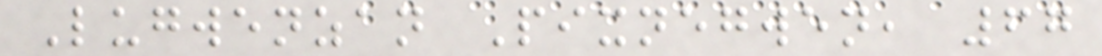Lugwenzan Pixnegwen, 67
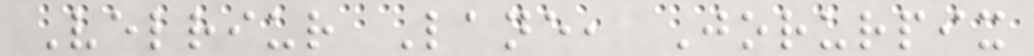Velriur Lane, Jorurpix
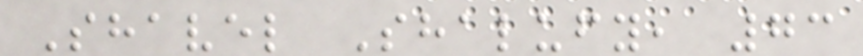Shavel Shalufy, 73
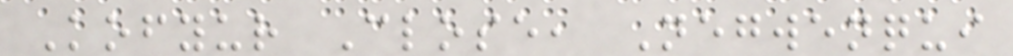Kofyur Close, Negwenqui
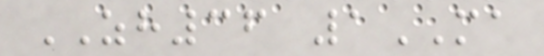ZH36 1MA
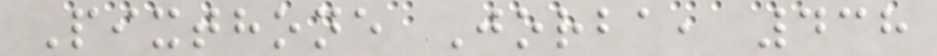Pixthone Jorba, 438
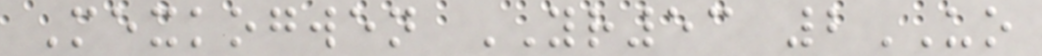Mexkogwen YR53 2UO
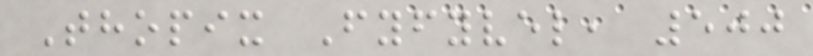Thopix Fyfyvel, 500
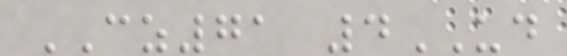CZ71 4UD
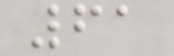61
